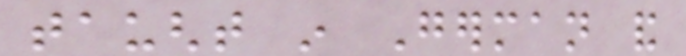taught in German and
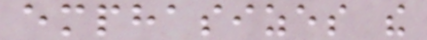emphasizes the
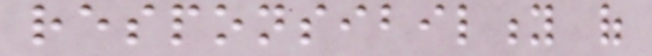responsibility of
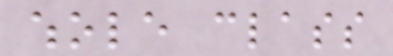whole class
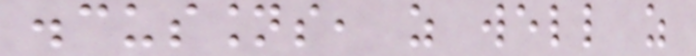discussions, as well as
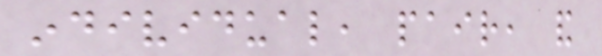individual, pair, and
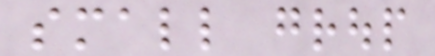small group
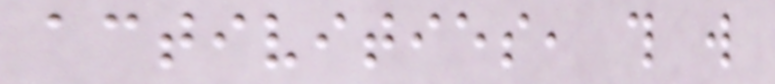activities, this will
